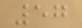57
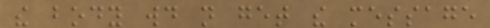the body would not get the message
